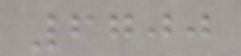6700
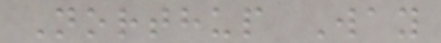Northup Way
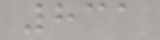831
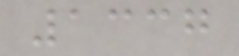1337
